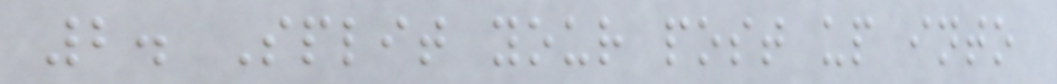2. Split your post up into
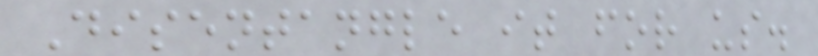Disentangle it for us.
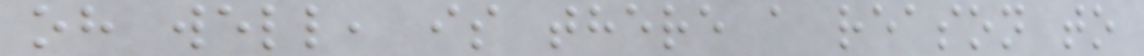oh well, is there a reason to
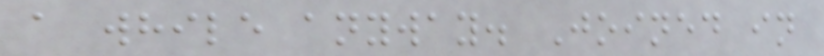a while anyway. Joined in
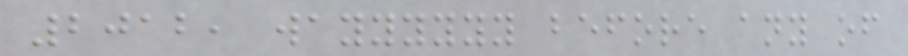2012, wayyyyyy before any of
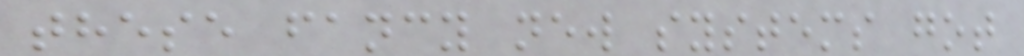these fancy new systems got
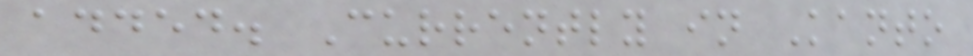added. Currently in Kanto
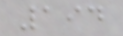194
